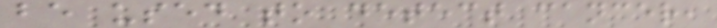be used to detect cancer,
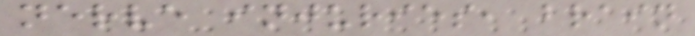nerve injuries, brain
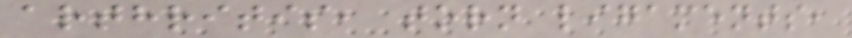arthritis, torn ligaments,
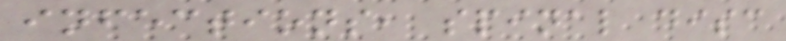infections, spinal disc
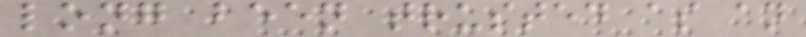long been trusted as an
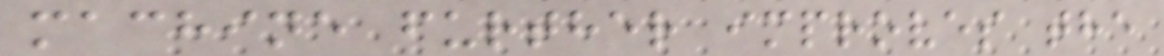machine further improves the
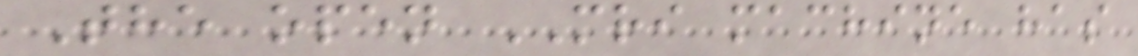The open MRI machine has
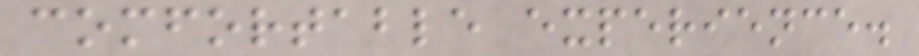comfortable experience.
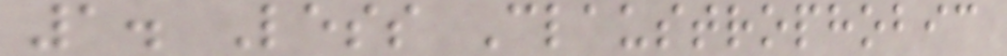1. Less Claustrophobic
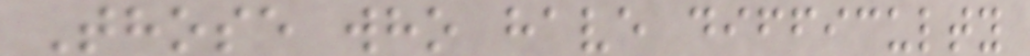Those who have difficulty
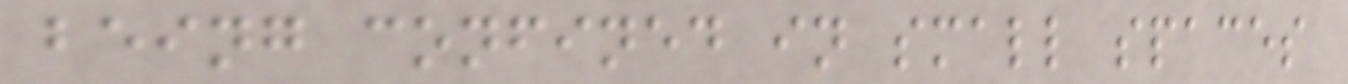being confined in small spaces
